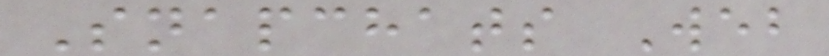Snapchats Web
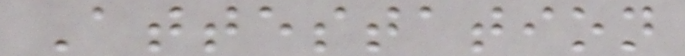Attestation
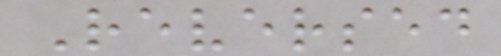Reversed
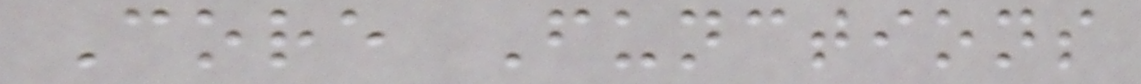Core Functions
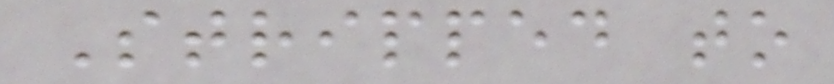Stripped to
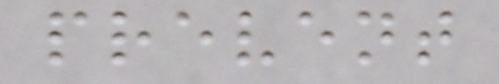prevent
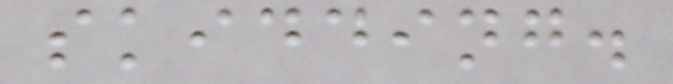skidding.
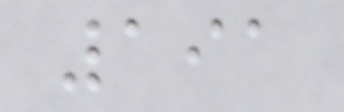191
